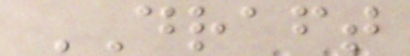DRAFT
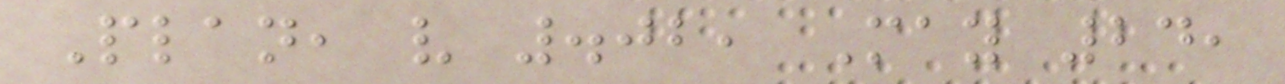Plan, v .02, May 24,
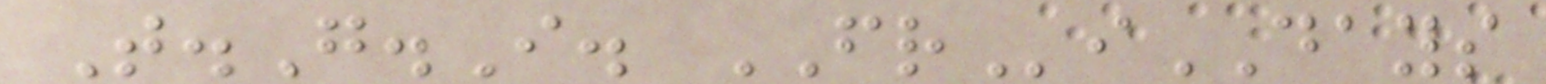T.G.I. FRiDAYS
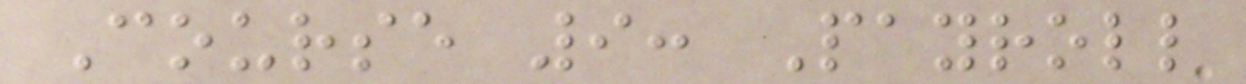Course 9: Payroll
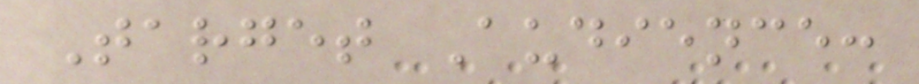Target Audience:
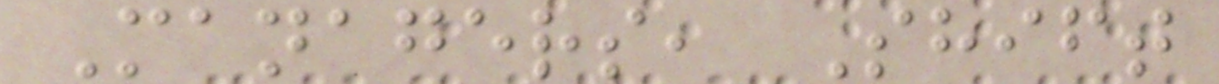Managers, Shift
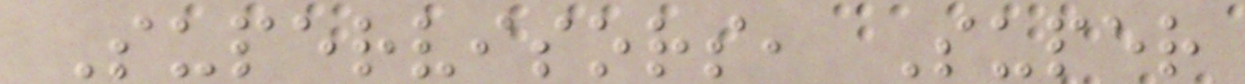Supervisors, Super
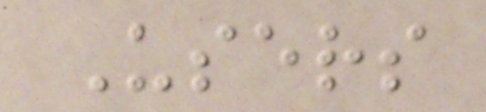Users
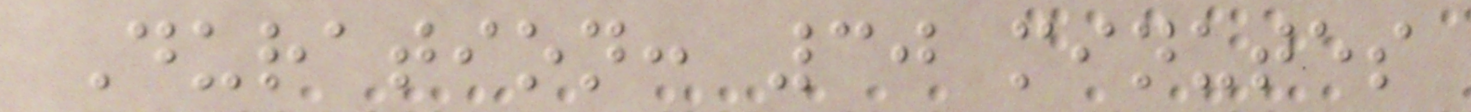Duration: 30 minutes
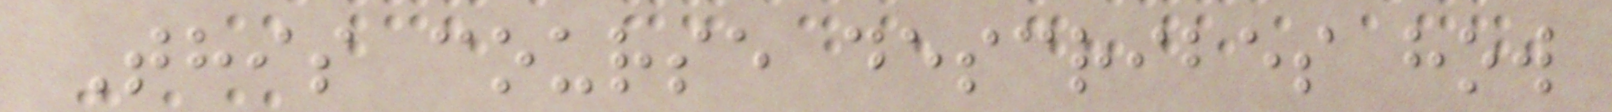This course describes how
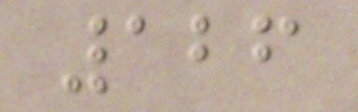126
